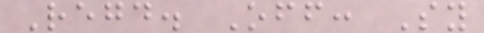Regd. Off: Sy
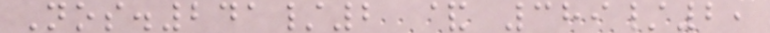Nos.241/2 & 389/2,
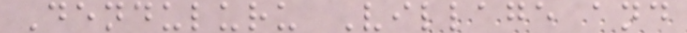Denduluru Village and
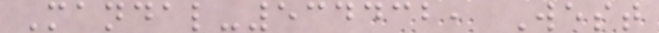Mandal-534432, West
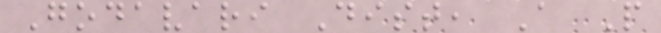Godavari Dist, A P
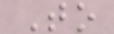To
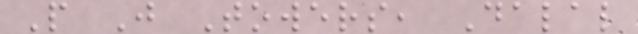P J Towers, Dalal
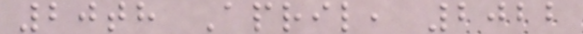20th April, 2022
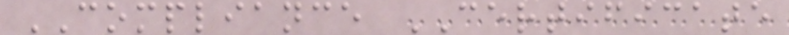COMPLIANCE CERTIFICATE
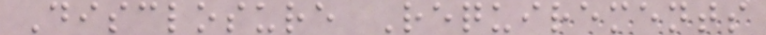Disclosure Requirements
